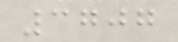3707
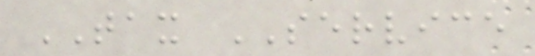TAX SERVICE
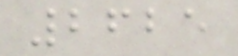2625
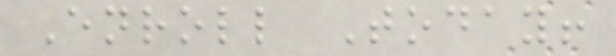Enroll Today!
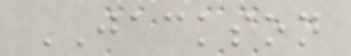JACKSON
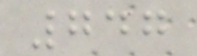747
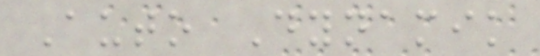Auto Dynamik
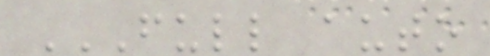FULL AUTO
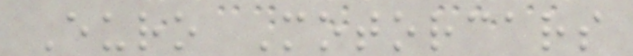Euro Motorcars
